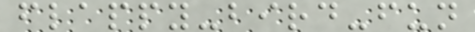flappy-bird-fun
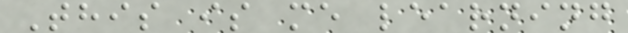This is me learning
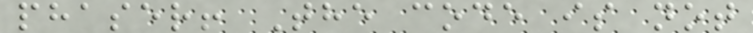phaser! The code is not
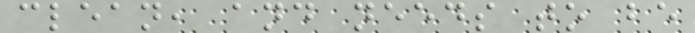clean, and needs to be
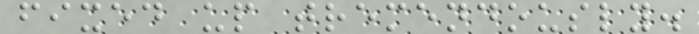fixed up tremendously.
